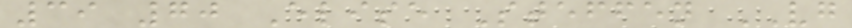39 70 Elise Steffen VG
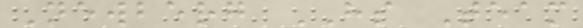Newberg HS Team
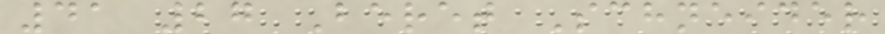41 27 Beret Schneider
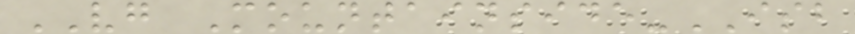VG Mountainside-ISB
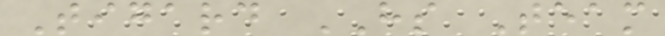Tigard HS Team
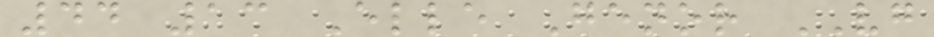44 13 Elle Genor VG
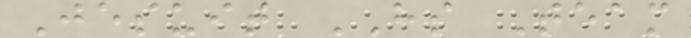Jesuit HS Team
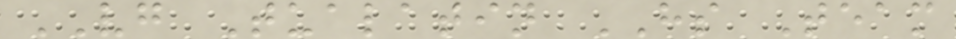VG Tualatin HS Team
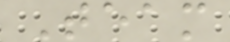Team
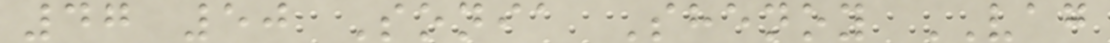47 50 Sonia Shenoy VAG
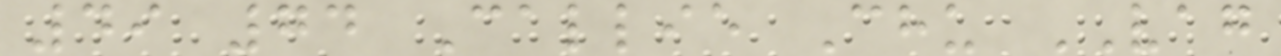49 74 Callie Chu VAG
